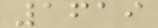1619
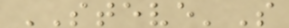STEVE'S
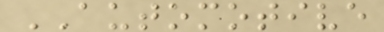AUTOMOTIVE
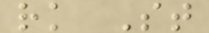rk St
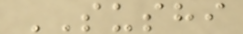SUSHI
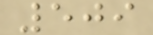509
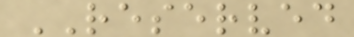RESERVED
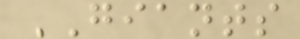GIANTS
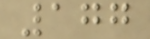177
